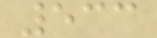533
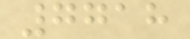7718
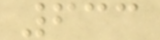633
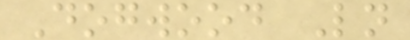Dogwood Ln
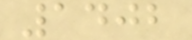1402
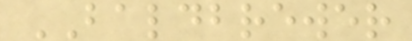BALDBREWER
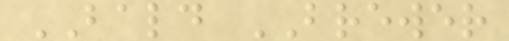BALD BREWER
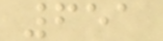651
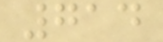714
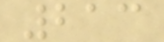213
